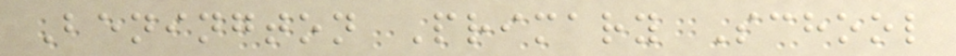Benington Primary School
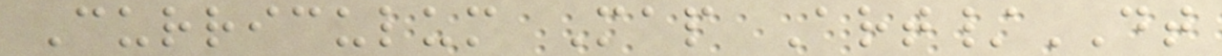Curriculum Map Art/DT
